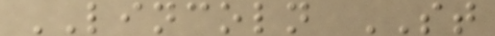LINCOLN ST
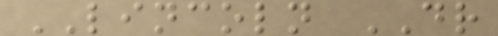LINCOLN DR
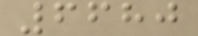6680
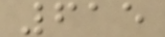615
